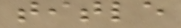title
